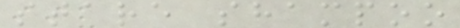stare shampoo
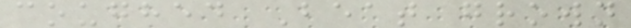coughed Beat grown
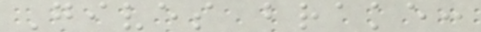Gives brake:
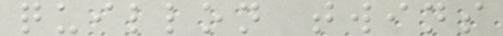quillon twins
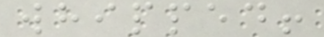whipped!
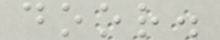door.
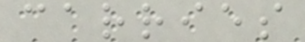carries
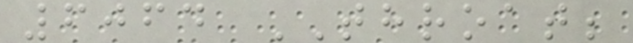6064 THROAT;
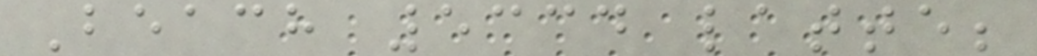Beach 5334 latte;
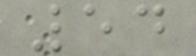54
